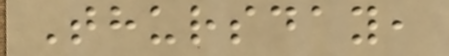Thursday,
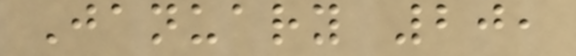January 20,
